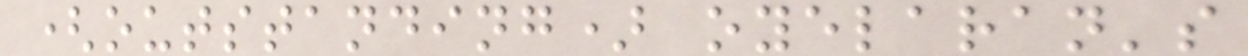(outstanding) oyelaran's
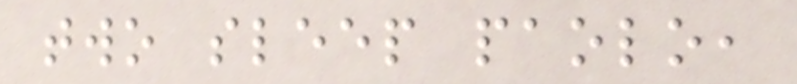two sleep paolo,
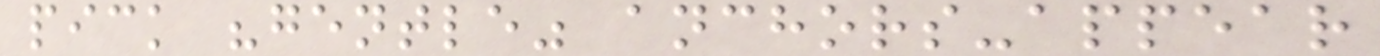pick "gentle" anchors-appear
